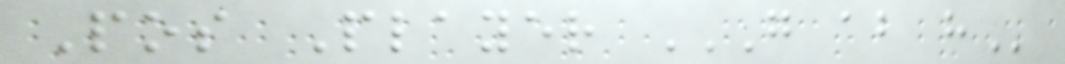Pos Player G AB H
